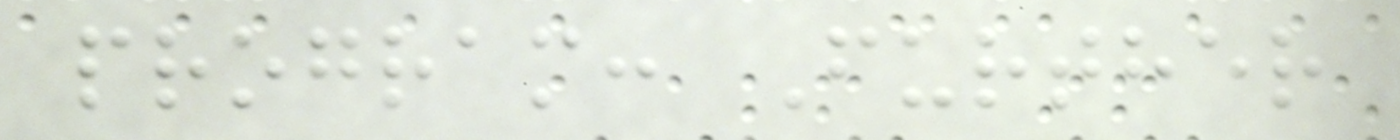program: Further
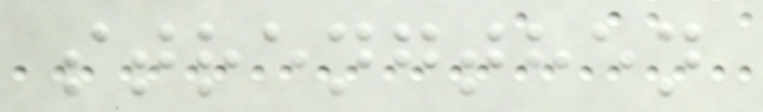strengthen
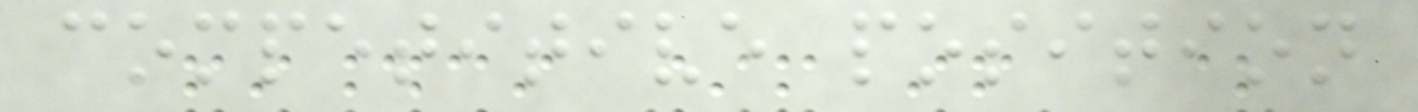competitive position
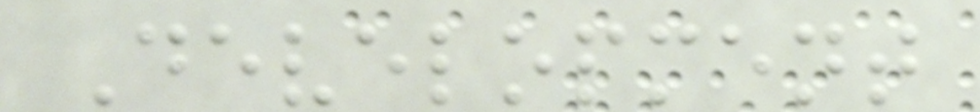Development
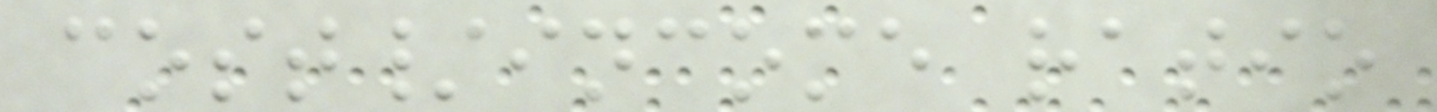cost/income ratio
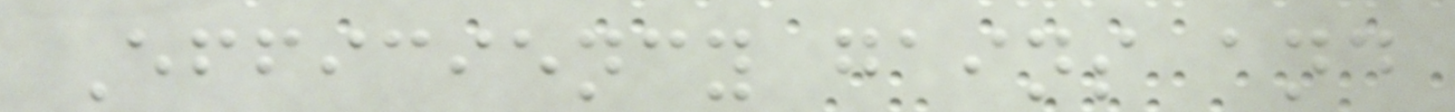Efficiency gains and
